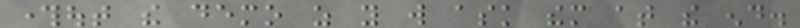throughout the demo as you will ask them at the end.
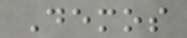Demos
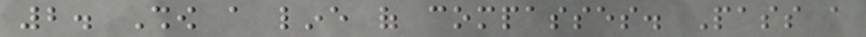2. Show a line of compasses. Pass a
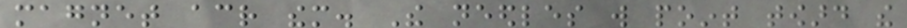magnet across them. The needles will point toward the
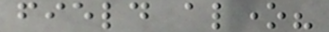field alone?
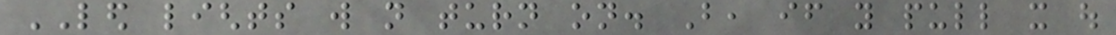LED lights will not turn on. But, if you pull it out
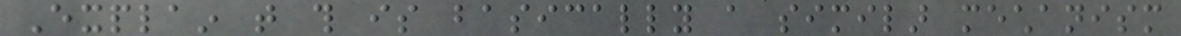Explain that this is basically a similar mechanism
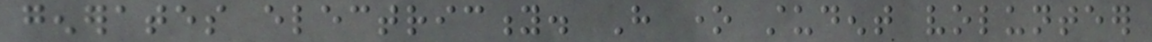generates electricity. Have one student volunteer
